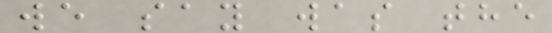we say was the
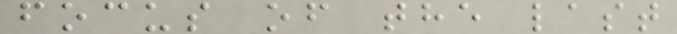focus of the last
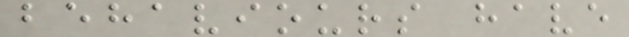behaviours have
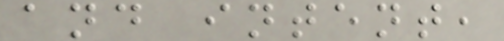and intent,
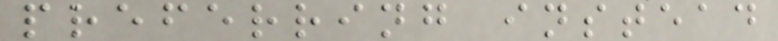preferring instead
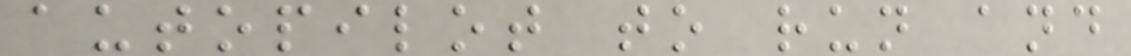autopilot to run and
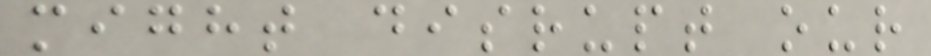might disrupt our
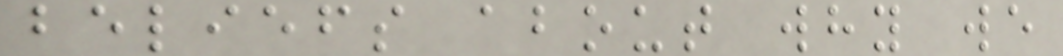beliefs about why we
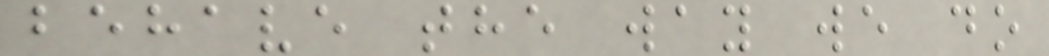behave the way we do
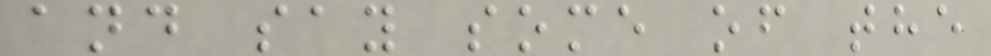and say some of the
